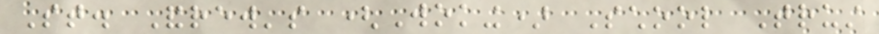St. Andrew's (Woking) School Trust
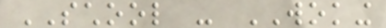SCHOOL - WOKING
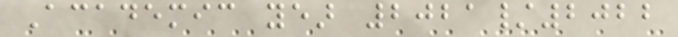Academic year 2021/2022
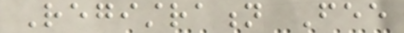Registration Fee
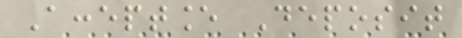Acceptance Deposit
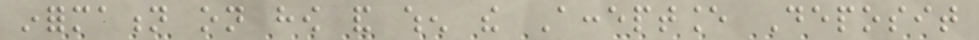information on how and when the Acceptance Deposit
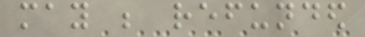may be refunded
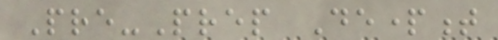Pre-Prep Department
